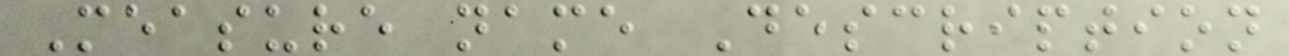Measure name Description
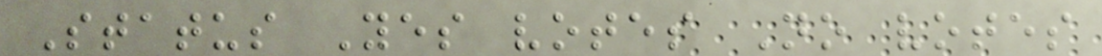Status Yes votes No votes
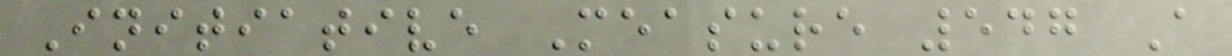Initiative Measure 547 A
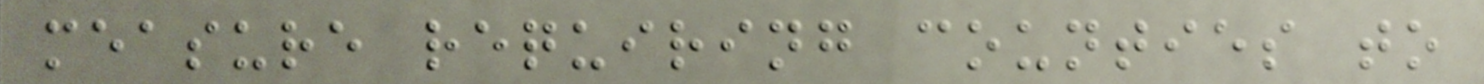measure requiring counties to
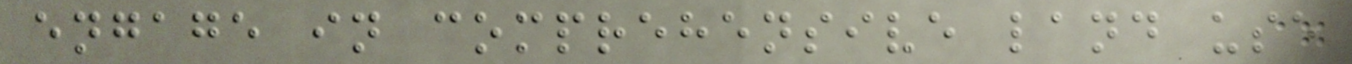engage in comprehensive land use
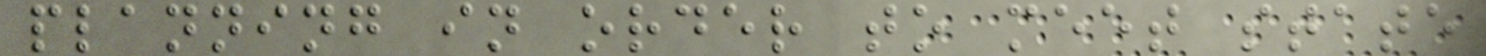planning in order to meet state
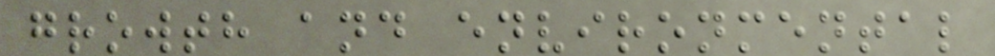growth and environmental
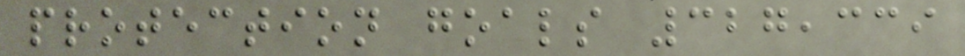protection goals 327,339
